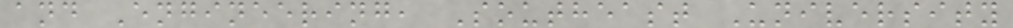and Engineering, Southeast University
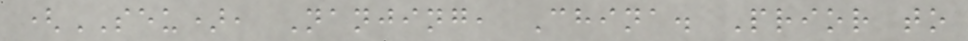(SEU), Nanjing, China. Prior to
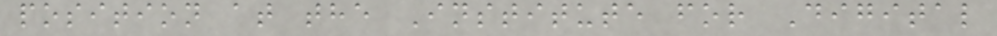position at the Institute for Digital
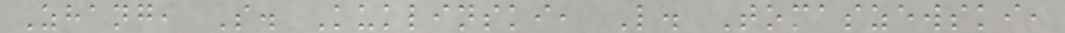Zhang, S. Kuklinski, L. Tomaszewski,
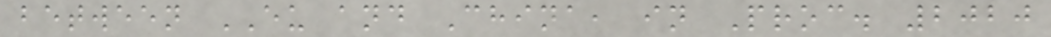between EU and China, in Proc. 2020
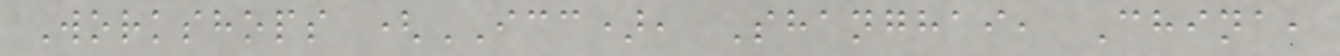Workshops (ICC), Shanghai, China,
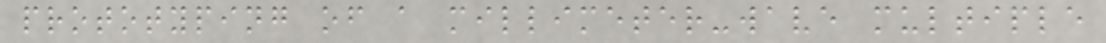prototyping of a millimeter-wave multiple
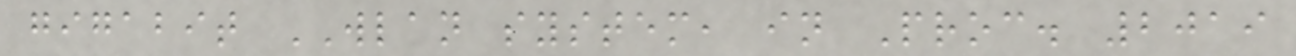gigabit WLAN system, in Proc. 2019
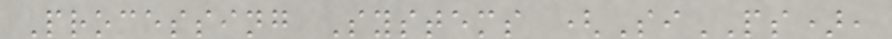Processing Systems (SiPS),
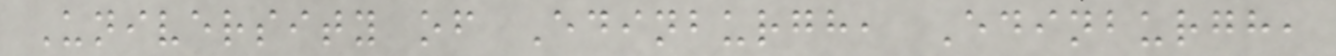University of Edinburgh, Edinburgh,
